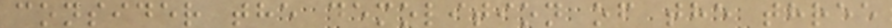consider the demolition of the three
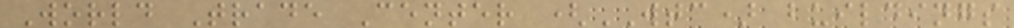World Trade Center (WTC) buildings
